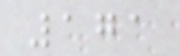171
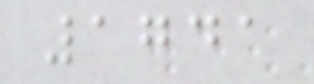1741
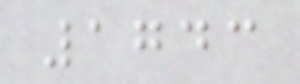1743
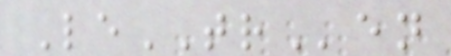LeTRen
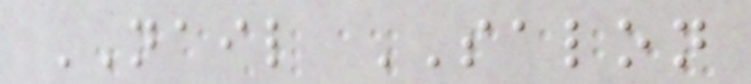NAIL SALON
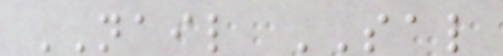NAIL SAL
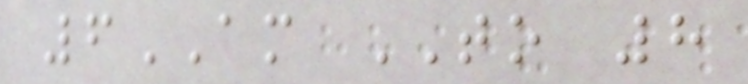6AM TO 8
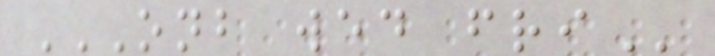ONB WED FRI
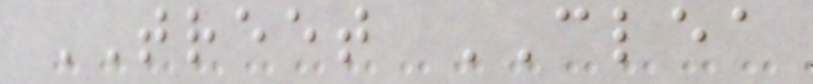TREET CLEA
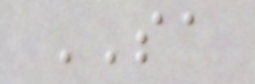SA
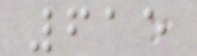615
